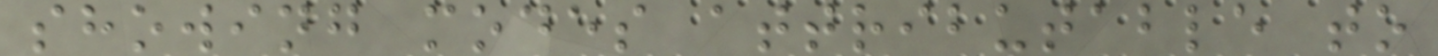showing modes attributable to
